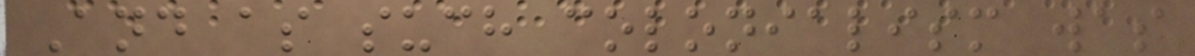And as such colonialism was
